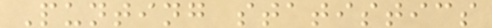Punting statistics
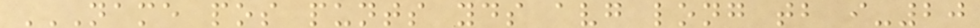NAME POS PUNTS YDS AVG LONG TB I-20
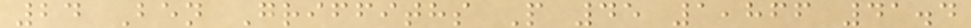24 Ben Griffiths P 45 1,866 41.4
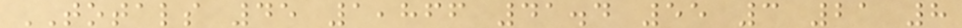TOTALS 45 1,866 41.4 55 3 21 8
